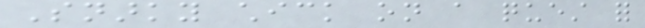Snarky chick on a quest for
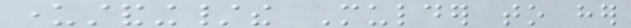understanding/the Mulder to her
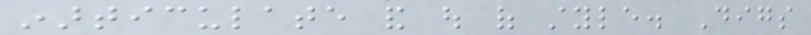inarticulate and out of style. Digs
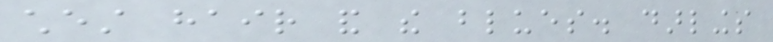chest hair and the blues. darlings
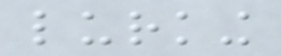lurking
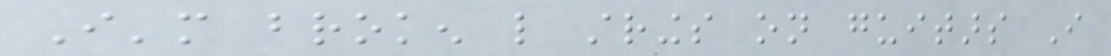I'm broken like strings on guitars I
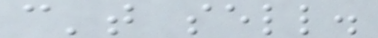can't sell.
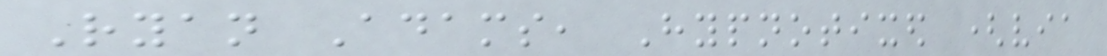Ryan Adams, Hypnotixed (via
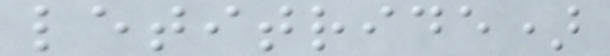letitride)
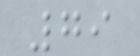79
